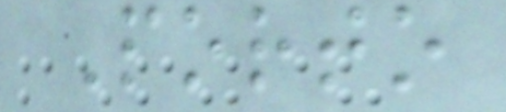Porto
